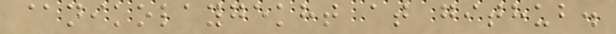@nikolaygekht at github.
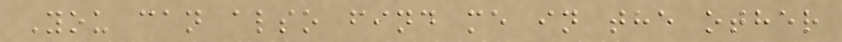You can also find me in the other
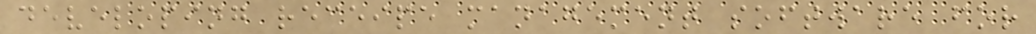developing receipe management software for
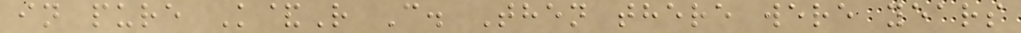in pure K&R C. Then there were years
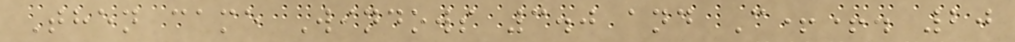Then came Windows 3.0 and C++. 20
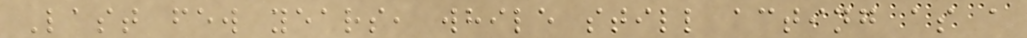Last few years, while still acting as a
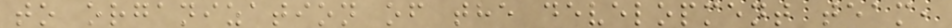to organization of the development team,
